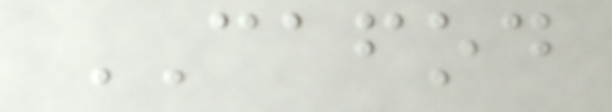CAFOD
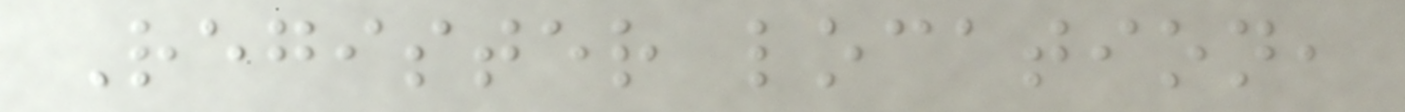Register location,
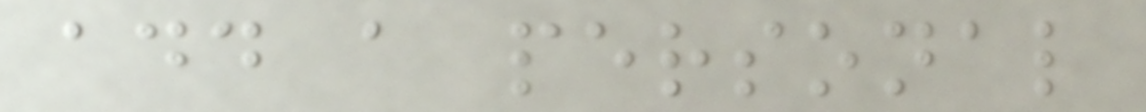add a personal
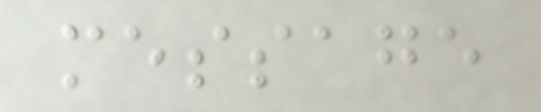message
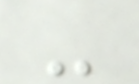-
